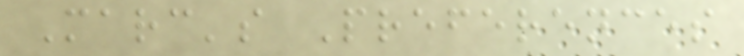Marc's Preferences
